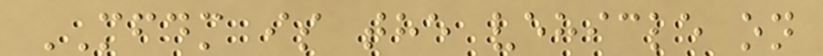MFDM is the vehicle on
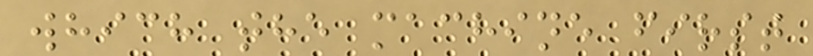which the machine first
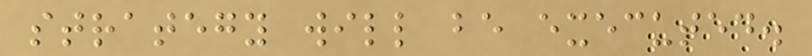strategy will be executed.
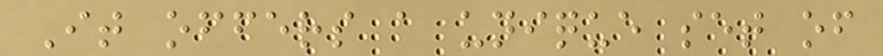It offers a unique set of
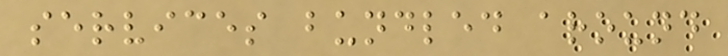services bundled around
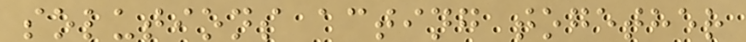solutions acting together
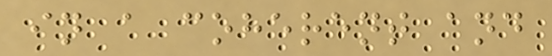in a coherent and
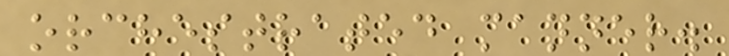orchestrated manner.
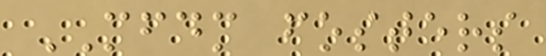MFDM fosters
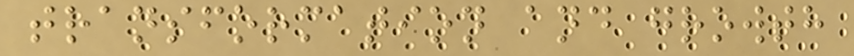transformation and growth
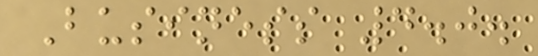Business 4.0.
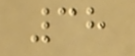38
